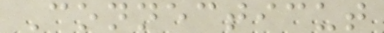Connecticut
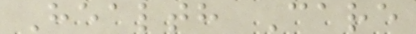Health Care
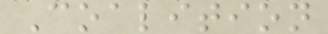Coalition
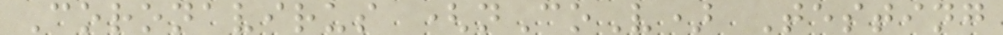Coronavirus (nCoV) Testing
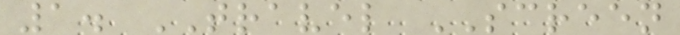1. TRAVEL SCREEN
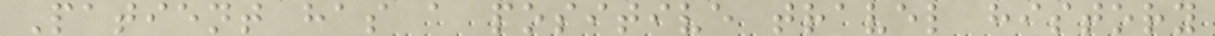Patient has a positive travel history
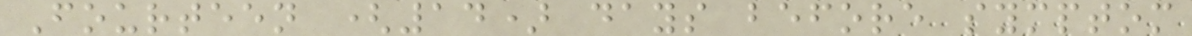Fourteen (14) days before symptom
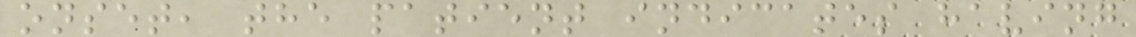onset, the patient indicates having
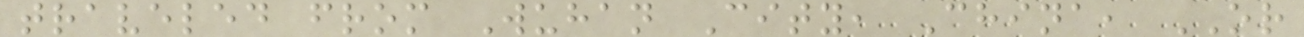traveled from Wuhan City, China, OR
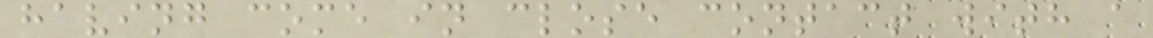having come in close contact with a
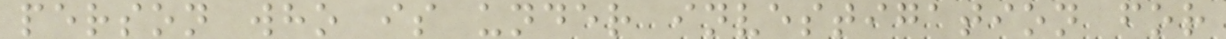person who is under investigation for
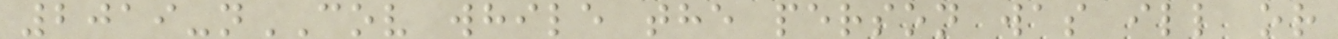2019-nCOV while the person was ill or
